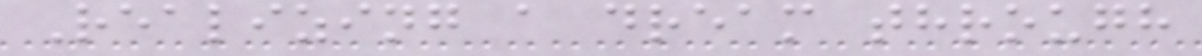Realizing a dream through
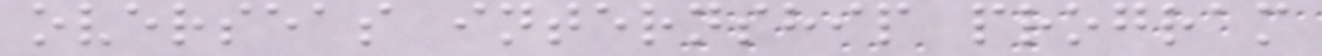overseas internship program
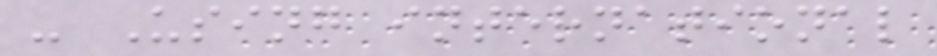- Using international
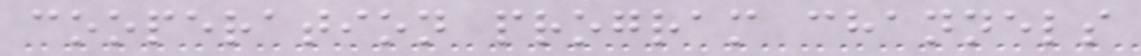cooperation program channels
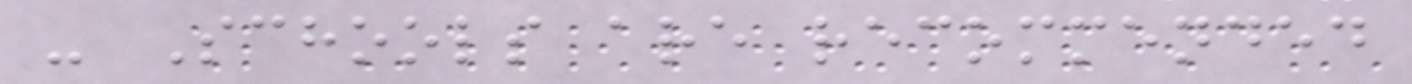- Schools are recommended
